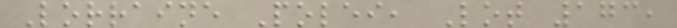Lorraine Polei, Lot 173,
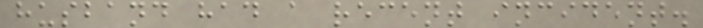husband had a recent incident.
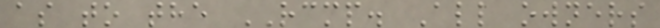as to the RCMP. All owners
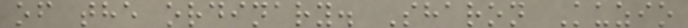of the ordinary. Sharon Kuzio
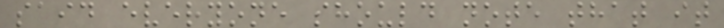said everyone should note that it
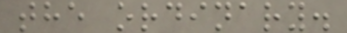the ordinary.
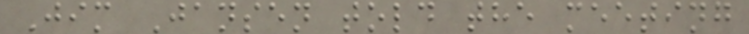Jim Jansen told the meeting
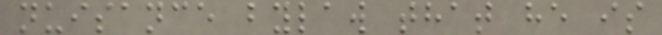nuisance bylaw that he is
